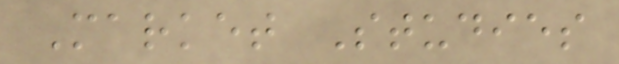Market Studies
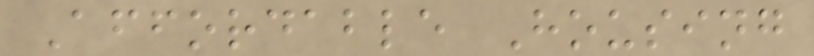Affordable Housing
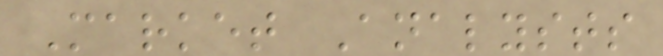Market Analysts
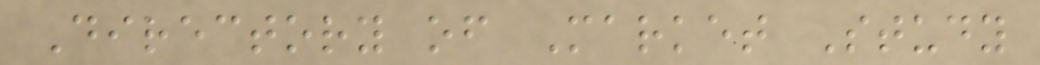Directory of Market Study
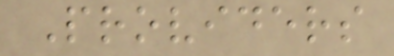Providers
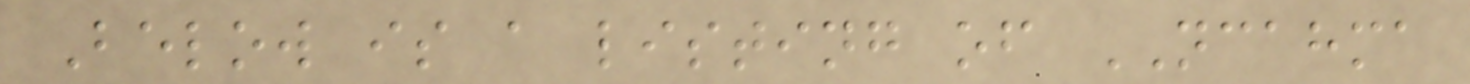Below is a listing of NCAHMA
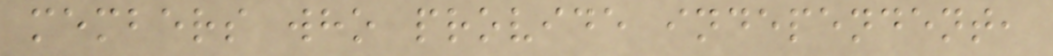members who provide independent,
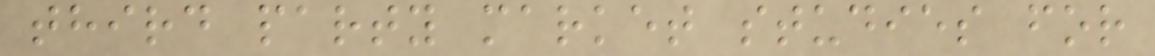third party market studies for
